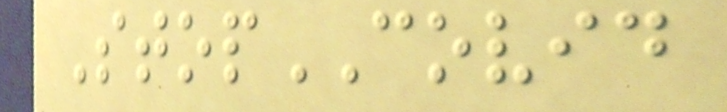StopCOVID
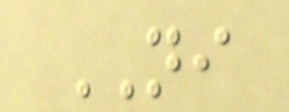NI
